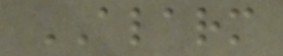ALARM
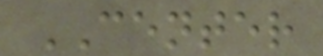CENTER
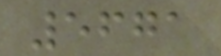5671
